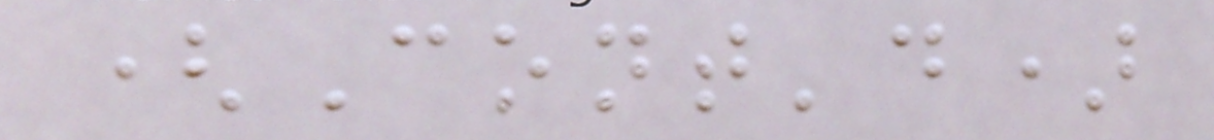(Cont'd)
